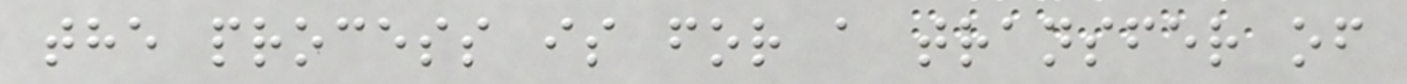the process is for a transfer of
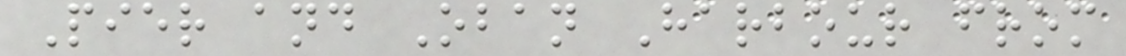Pier and Oban Harbour from
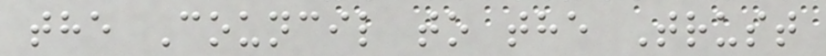the Council to the Trust
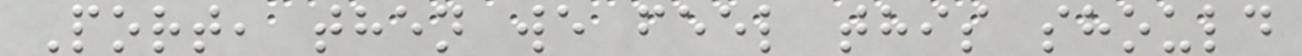Port, then we feel this should
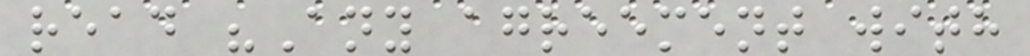read "Any agreement with
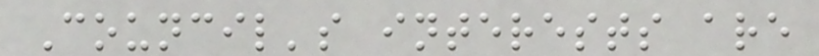Council's interests are
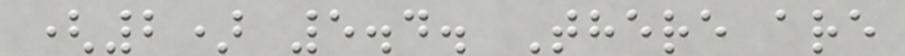(2) 5.4. There are
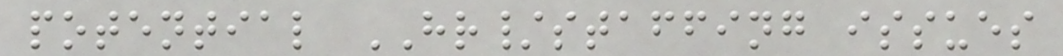potential HR/staffing issues
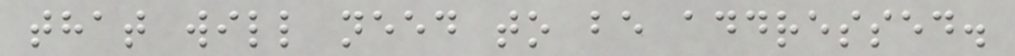that will need to be addressed.
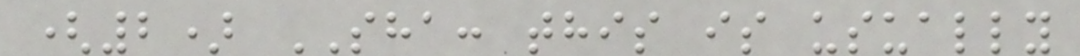(2) SHA: this is usually
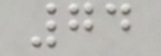74
